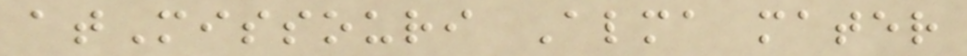atMissouri Alma mater
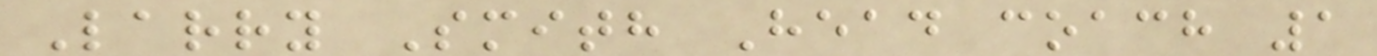Larry Smith Head coach 1
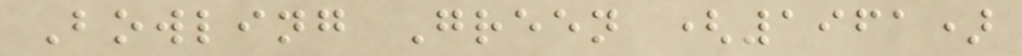Bowling Green (1961)
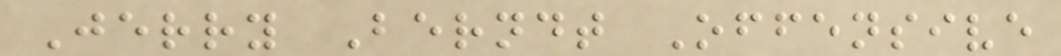Jerry Berndt Offensive
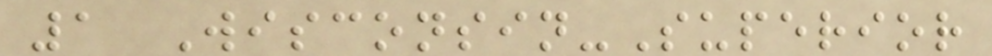1 Wisconsin-Superior
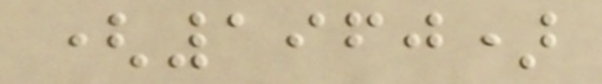(1960)
